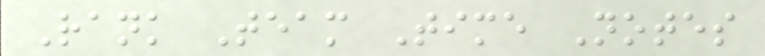Rank Team Time Notes
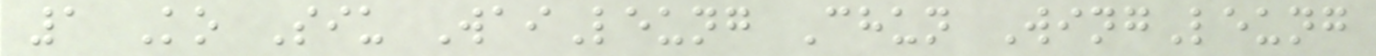1 Ko Siu WaiLeung Chun WingLeung
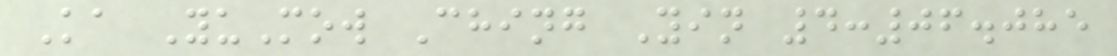Ka YuMow Ching Yin 4:06.085
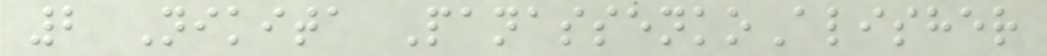2 Nikita PanassenkoAlisher
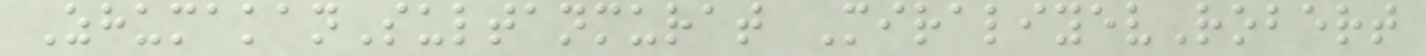ZhumakanSultanmurat MiraliyevRobert
